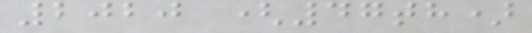2020 (47th)
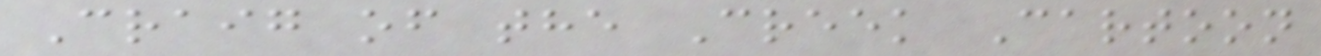Craig of the Creek Cartoon
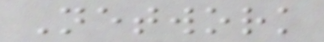Network
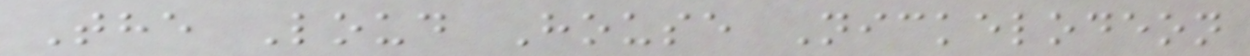The Loud House Nickelodeon
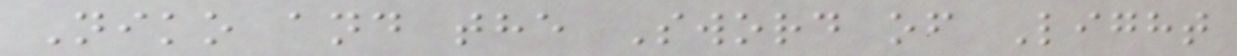Niko and the Sword of Light
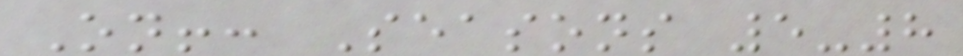On!: Seasons 5-8
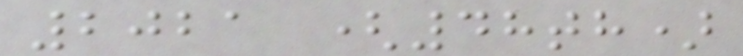2021 (48th)
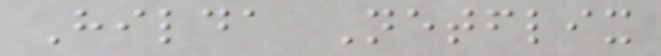Hilda Netflix
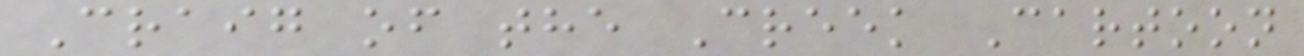Craig of the Creek Cartoon
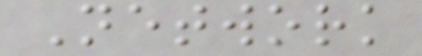Network
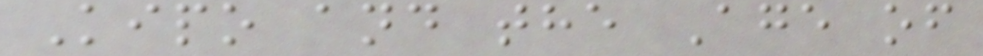Kipo and the Age of
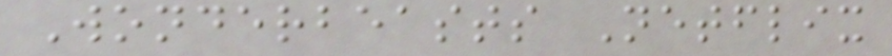Wonderbeasts Netflix
